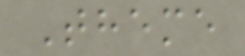Theme
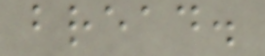bread.
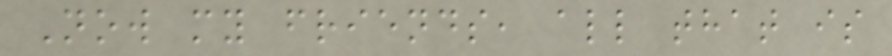Now my friends, all that is
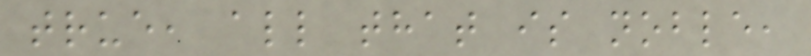true, all that is noble,
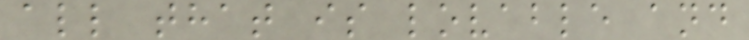all that is lovable and
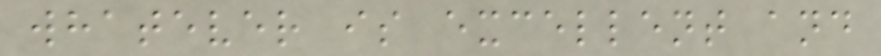whatever is excellent and
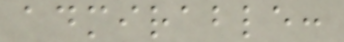admirable:
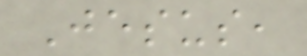Jesus,
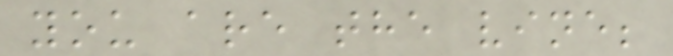you are the vine;
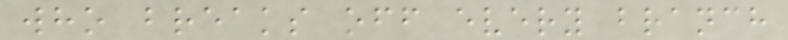who breaks off every branch
